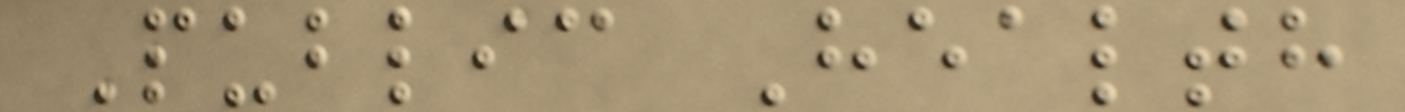Public Health
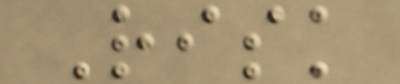Risk
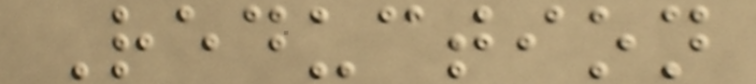Reduction
